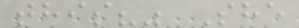this?" She
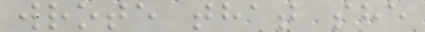wrote that she
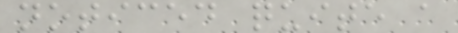noticed quite a
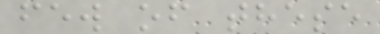few of these
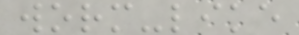worm-like
